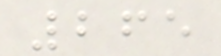265
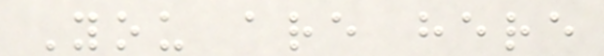You are here
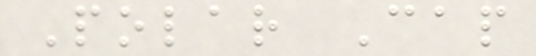Polar Cap
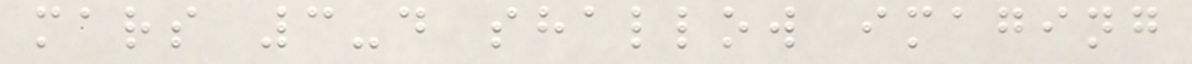mars 3-d shallow imaging
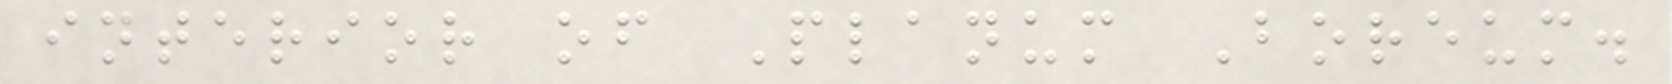interior of Planum Boreum.
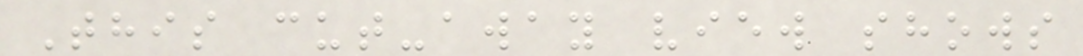This cut-away view shows
